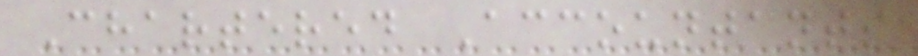Chartered Accountants
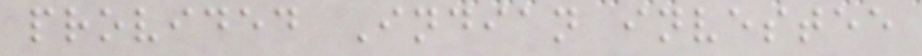provided Indian investee
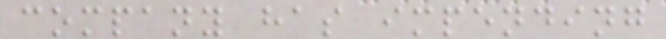company has impending
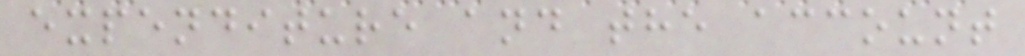expenditure and the account
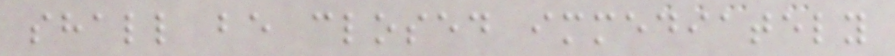shall be closed immediately
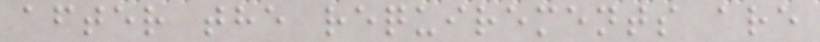after the requirements are
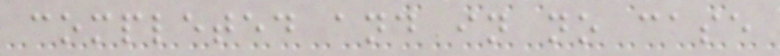completed and in no case
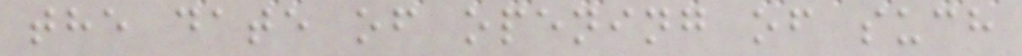the date of opening of such
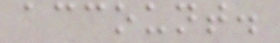account.
